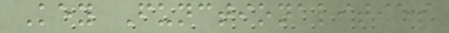Key Functionalities
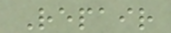Repair
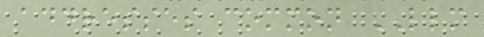addresses common LLM
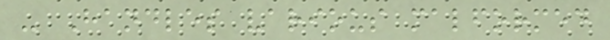- Handles various malformed
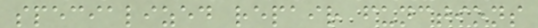specialized repair functions
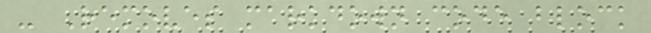- Removes markdown code block
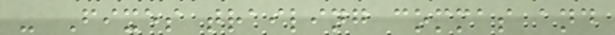- Fixes trailing commas and
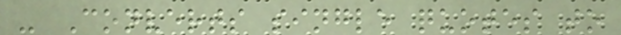- Converts single quotes to
